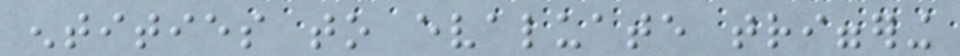entities to evaluate triggering
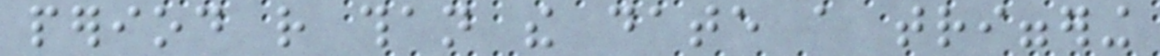period rather than the date a triggering
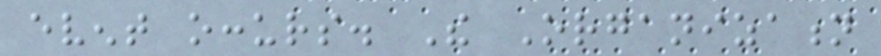event occurs. The Organization
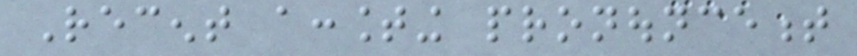Recent accounting pronouncement
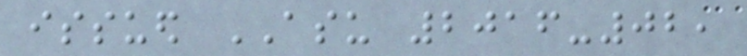issued ASU 2016-02,
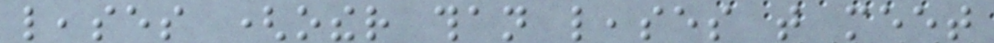leases (other than leases that meet
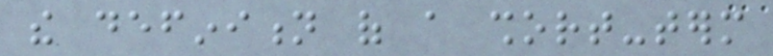the definition of a short-term
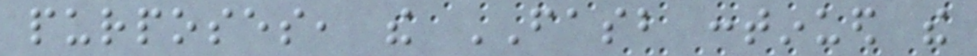purposes, the FASB continued the
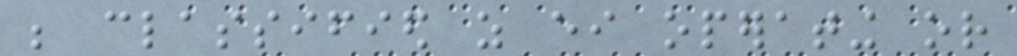be classified as either operating or
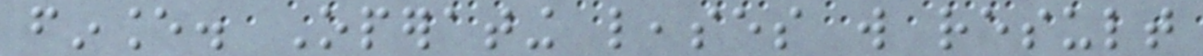finance. Operating leases will result
